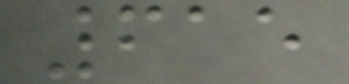615
